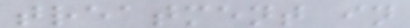treatment in
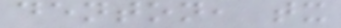denton, tx
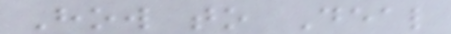How to Deal
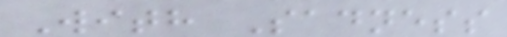With Sadness
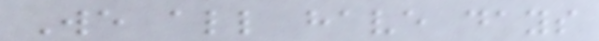We all have days
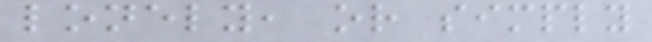lonely, or simply
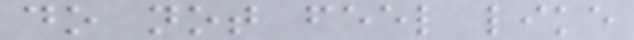do not feel like
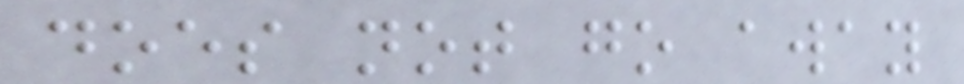does not go away
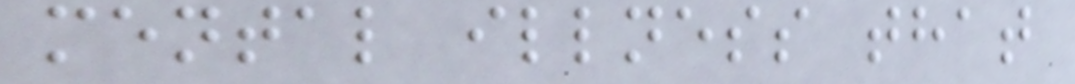mental illness that
